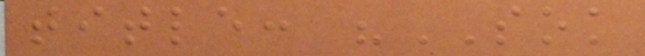title: "SOK
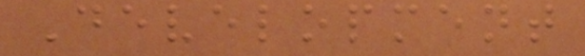Development
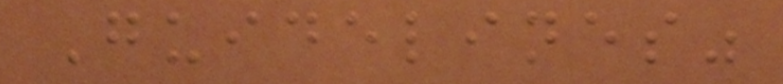Guidelines"
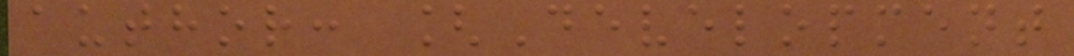author: [Development
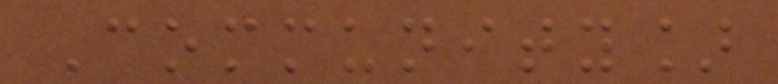Community]
